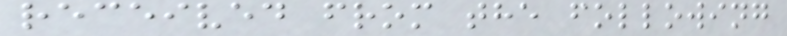received from the following
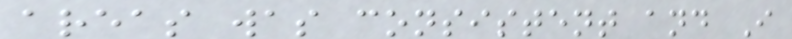areas was consistent and I
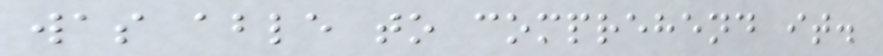was able to comprehend it.
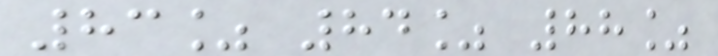83% 84% 88%
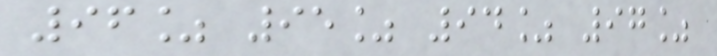96% 95% 94% 97%
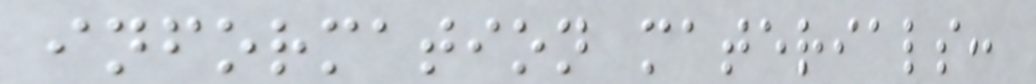information materials:
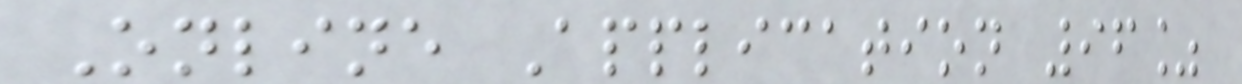Online Application 96%
